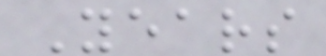Years
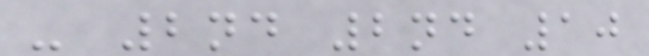- 2nd 2nd 10
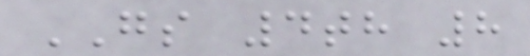GS 4th 8
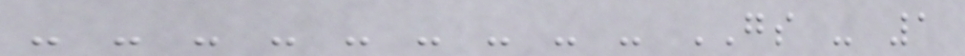- - - - - - - - - GS - 1
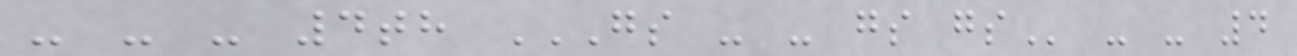- - - 4th GS - - GS GS - - 4
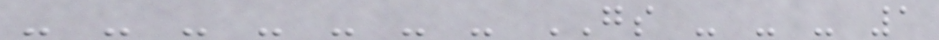- - - - - - - GS - - - 1
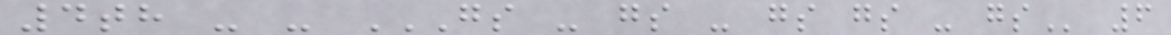4th - - GS - GS - GS GS - GS 6
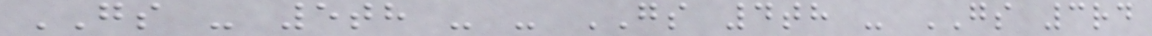GS - 5th - - GS 4th - GS 3rd
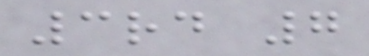3rd 7
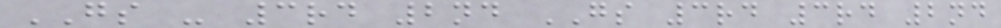GS - 3rd 2nd GS 3rd 3rd 2nd
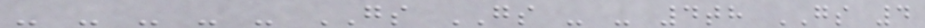- - - - - GS GS - - 4th GS 4
